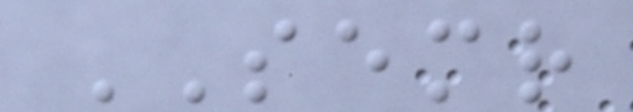SEMR
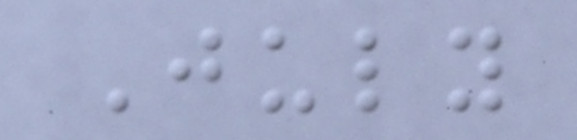July
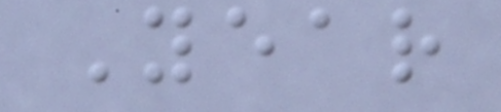Year
